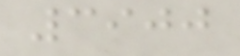3900
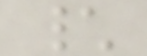\
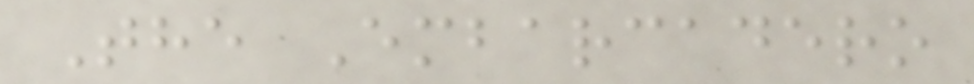The Embarcadero
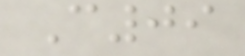C09
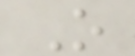O
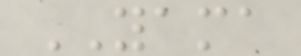YAMA
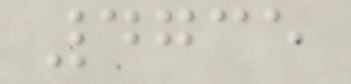4735
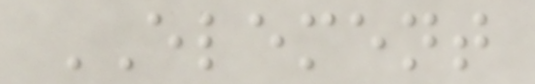ELEMENT
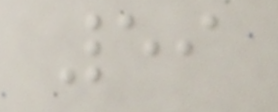59
